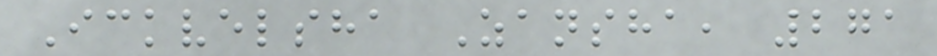Ickvelsha Zansha, 271
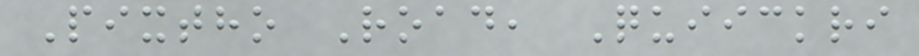Pixtho Road, Quiickri
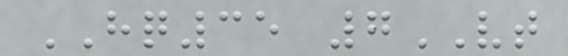HQ35 7VT
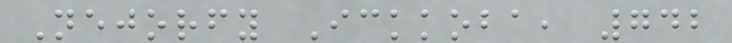Nejorfy Ickkoba, 742
